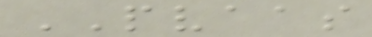PVAAS
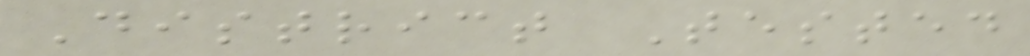District Tested
